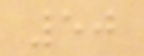50
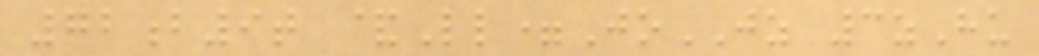72b9t &Ll=JoJZ 3zHu
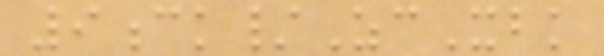9ck/ZcXbk
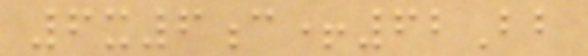6x6c+62Bb
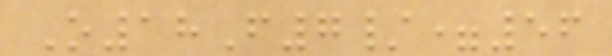O18F7/=56
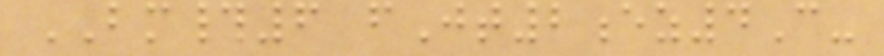BM#6 fJt2ez4C-
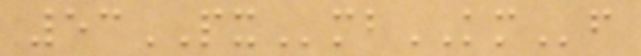53PXmbKMf
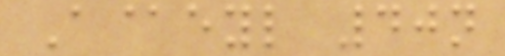A@eyl 40n
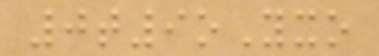0t9oYxo
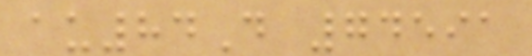au84D 74591
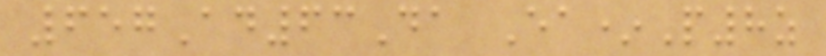657Ad63Da Ea*P8z
